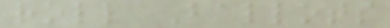roll Ballots
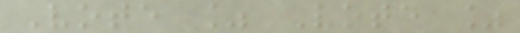Vote % Vote %
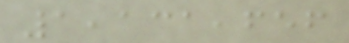1,131,656
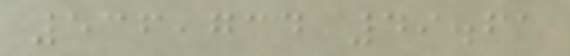536,734 49.61
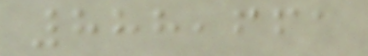888,661
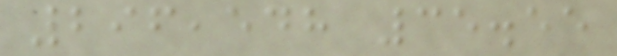296,548 35.55
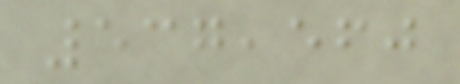537,560
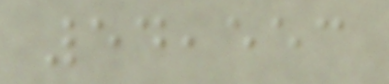54,553
